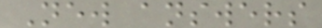New answers
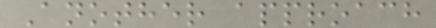Another approach
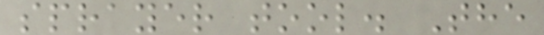sprayer tool. The
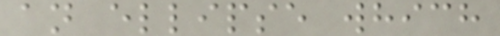an ellipse which
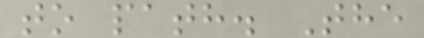to path. The
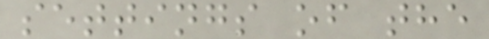settings of the
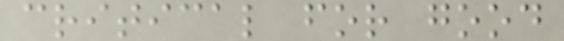critical for good
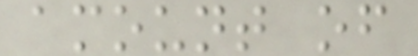amount of
